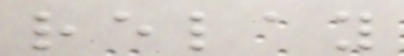relay
